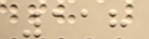118
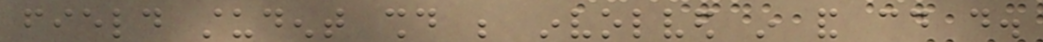field student should be involved in and could do.
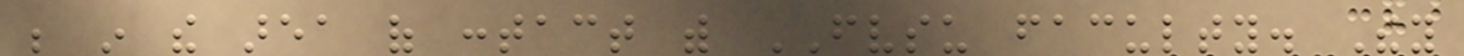be in the area of contact with FVSU faculty. They
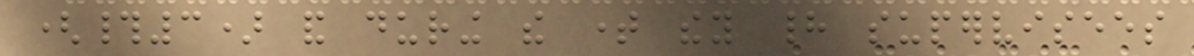(#3) and during the time they had supervisees
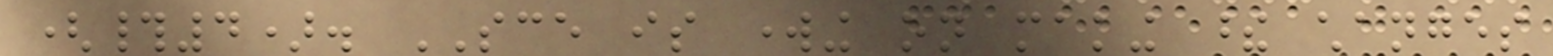(#4). SCE is working on making these changes
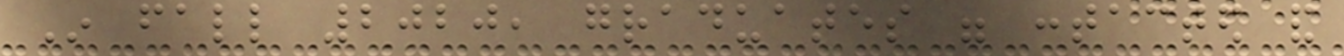In fall 2020, graduates were contacted and
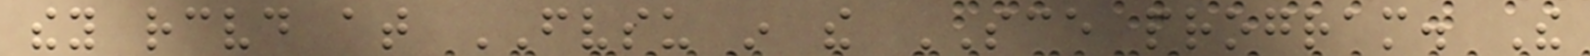they received at FVSU in the SCE program. The
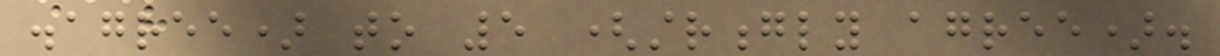disagree) to 5 (strongly agree).
